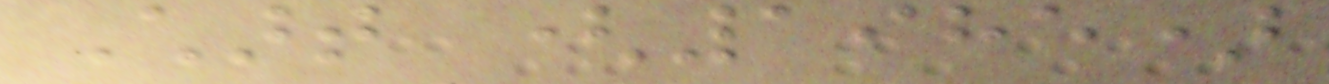Chart (1985)
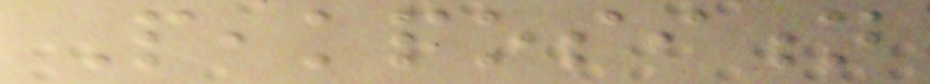Peakposition
